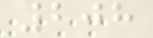208
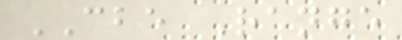CBE Range
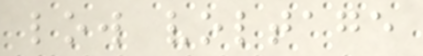low voltage
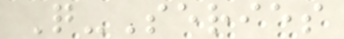Q-Series
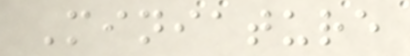Miniature
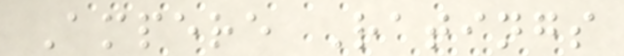Ampere Ratings
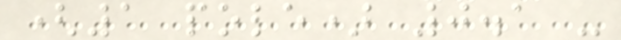(1 pole) 0.1 -
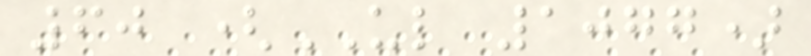60 (UL 1077)
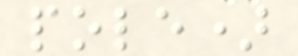pole)
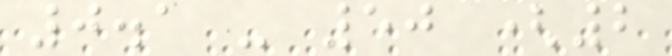0.1 - 50 (2
